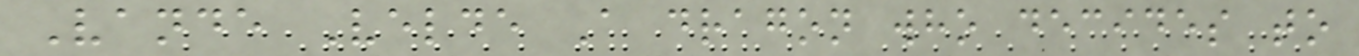Vande Velde A dragon who decides to
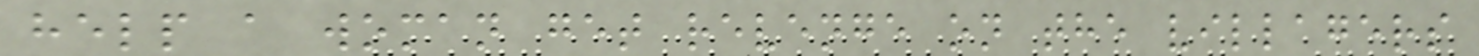help a woman get revenge on the villagers
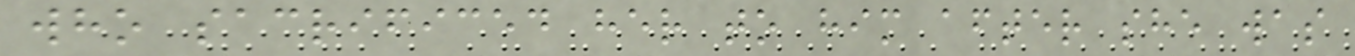who sacrificed her to him after she was
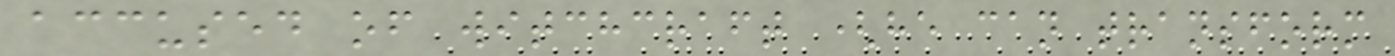accused of witchcraft (he can transform
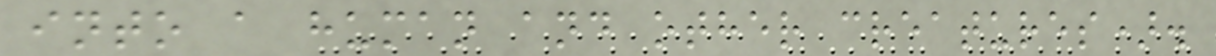into a human and other creatures).
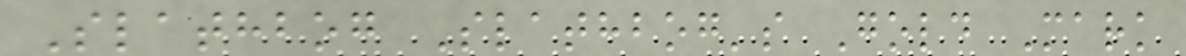Slathbog Slathbog's Gold Mark
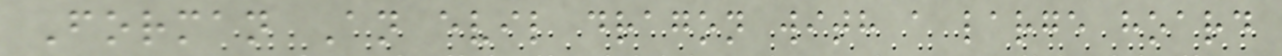Forman An evil dragon with a large hoard
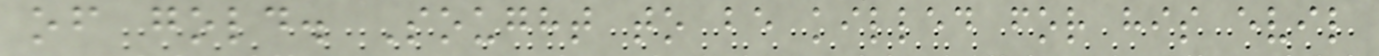of gold. Sought to be killed for his evil
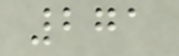271
